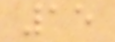15
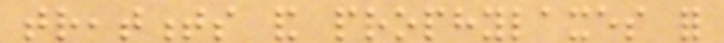treatments and prophylaxes for
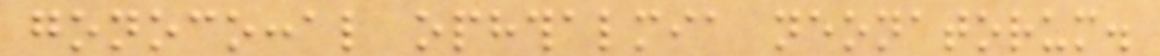gonococcal ophthalmia neonatorum.
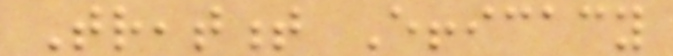Treatment Efficacy
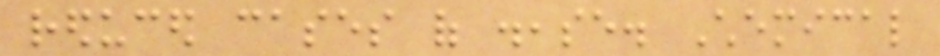reduced cases of disease. Chemical
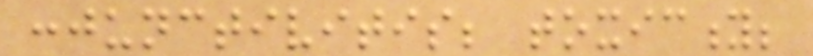conjunctivitis; toxicity;
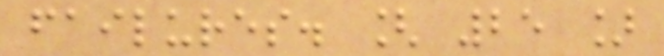failures. [ 25 ]
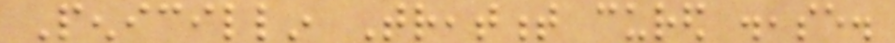Penicillin Treatment cured disease.
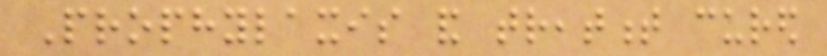Prophylaxis and treatment cured
